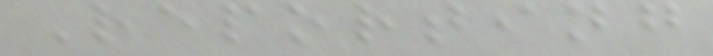Reporting
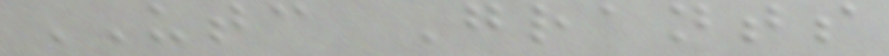UTC Grants
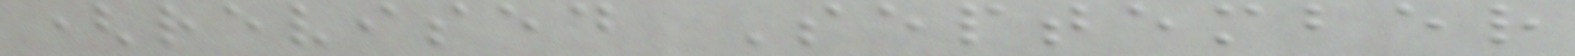(revised September
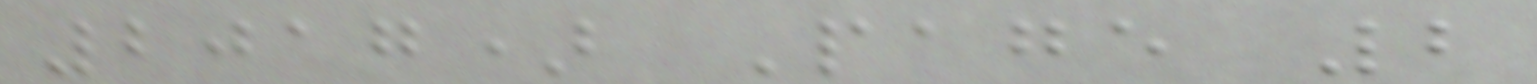2017) Page 2
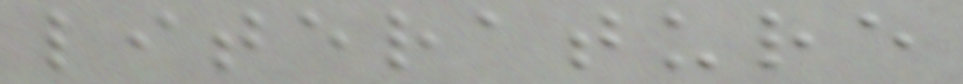literature
